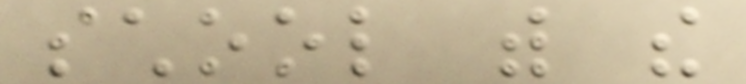school with the
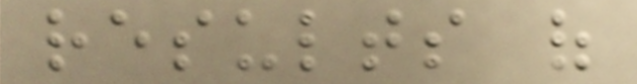results of
